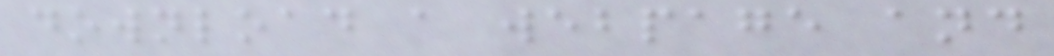download a webpage and
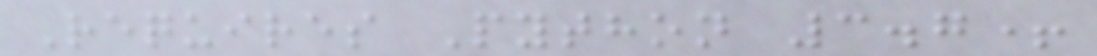Requires Python 3.7+
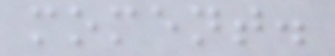moment.
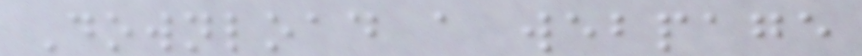Download a webpage
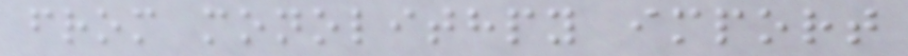from monolithpy import
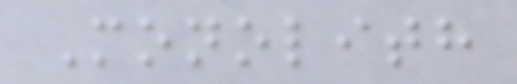Monolith
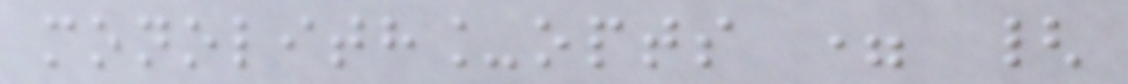monolith_opts = {
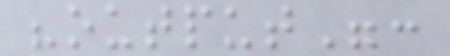"output":
